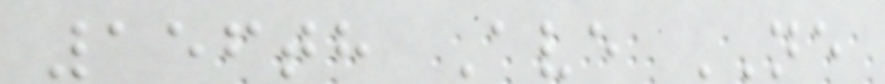156th Ave NE
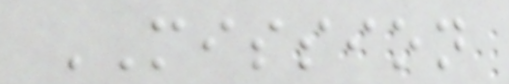MISSION
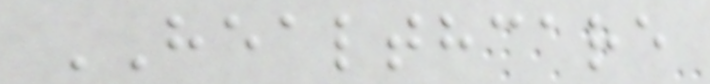HEALTHCARE
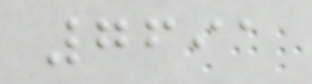7691
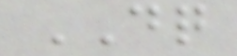DQ
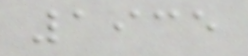1935
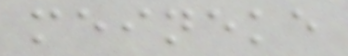meineke
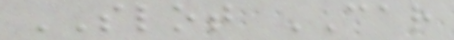SLOT CAR
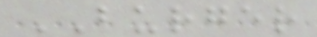BURGER
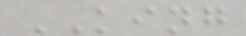KING
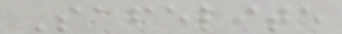Safelite
